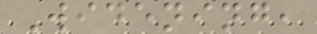Widening,
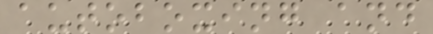autoboxing and
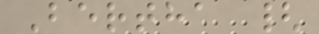Bertha {
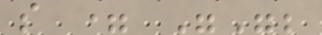s = "";
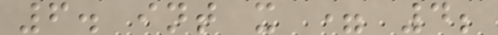6. int x = 4;
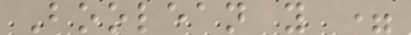Boolean y =
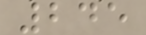245
